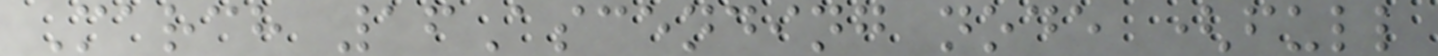March 16Ascending node (full
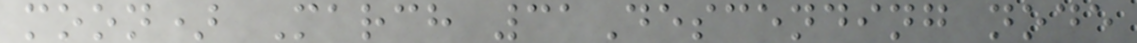moon) March 31Descending node
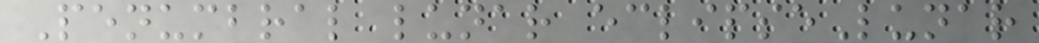Penumbral lunar eclipseLunar
